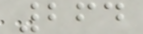264
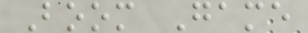Boom Game
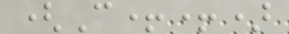(C++)
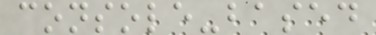console-based
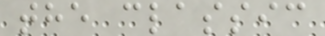the classic
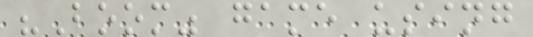"Boom" game using
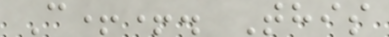C++. This
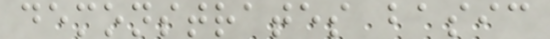demonstrates basic
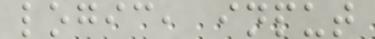logic, input
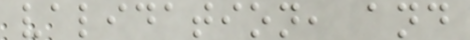validation, and
